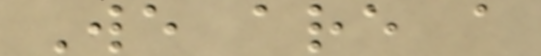We are a
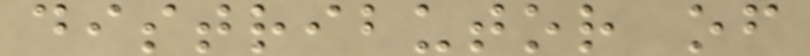distributor of
